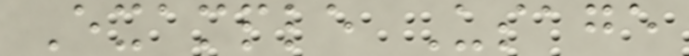Example Usage
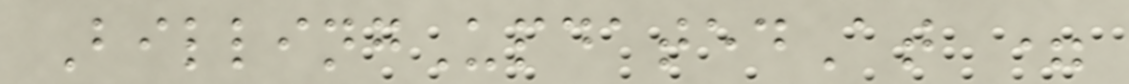BillingUpdatedAt =
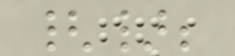{};
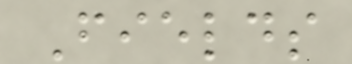Fields
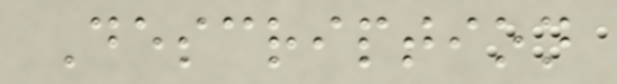Description
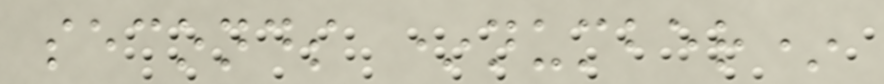seconds *number*
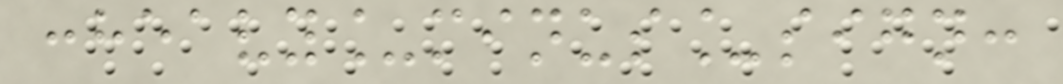:heavy_minus_sign:
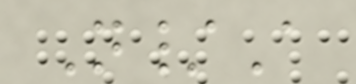N/A
